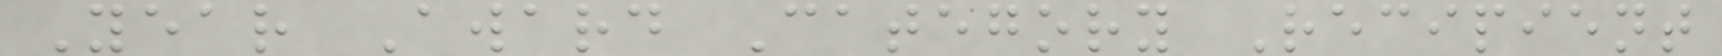Year Award Category Recipient
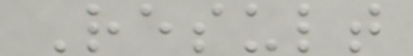Result
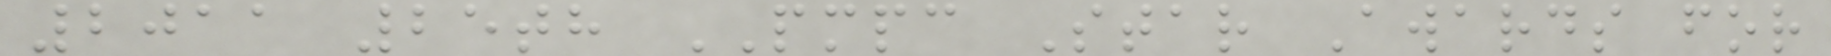2011 25th PMPC Star Awards for
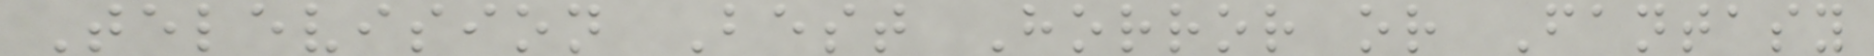Television Best Horror or Fantasy
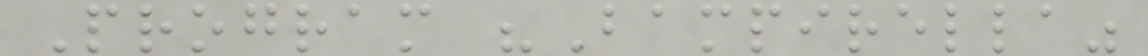Program "Bampirella"
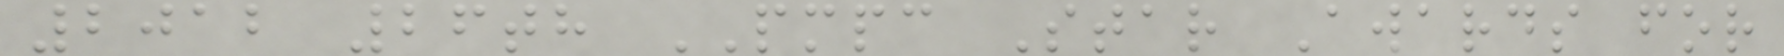2012 26th PMPC Star Awards for
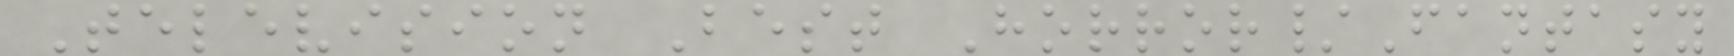Television Best Horror/Fantasy
